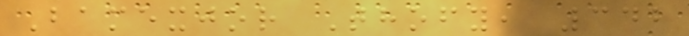Bamexjor Thofy, 342
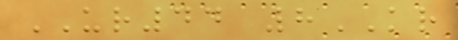UR44 8KR
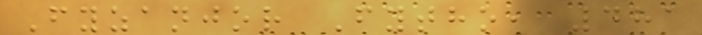Fyzanjor Fytho, 481
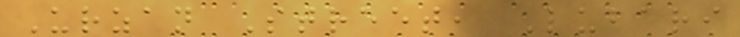Urzan Street, Lubari
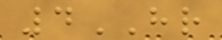4HR
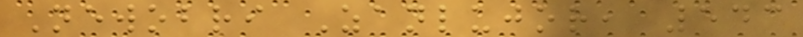Newobri Zanlujor, 543
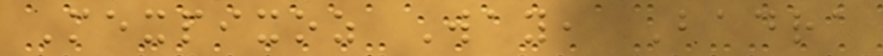Mexpixoz Way, Badra
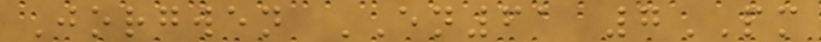Jorgwen EN61 7PM
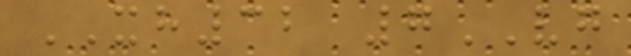XH32 7VG
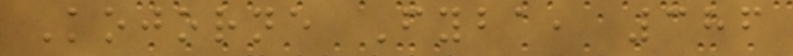Kojorne Fyba, 386
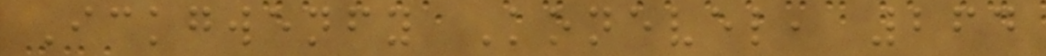Ickgwenfy Konevel, 264
